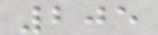205
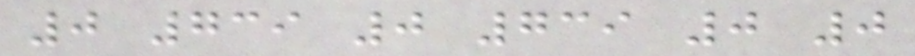0 739 0 739 0 0
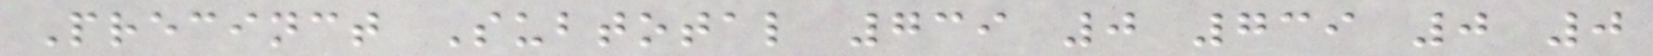Precinct Subtotal 739 0 739 0 0
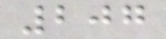207
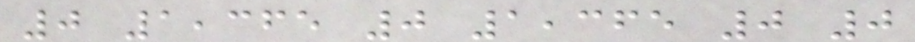0 1,365 0 1,365 0 0
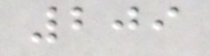209
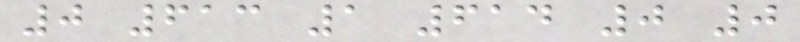0 613 1 614 0 0
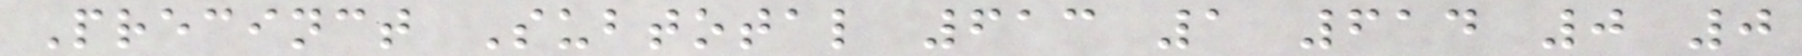Precinct Subtotal 613 1 614 0 0
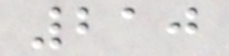210
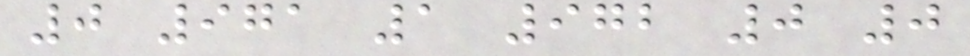0 971 1 972 0 0
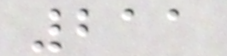211
